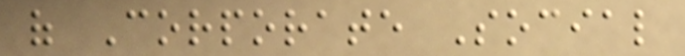of Corporate Social
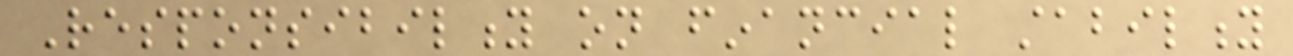Responsibility on financial stability
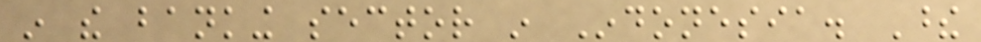in the banking sector in Indonesia. These
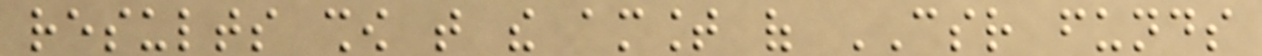results show that the amount of CSR funds
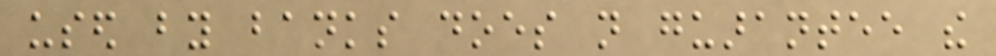used by banks does not guarantee the
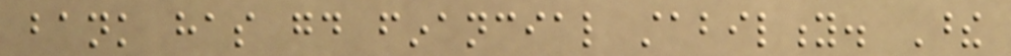bank has good financial stability. These
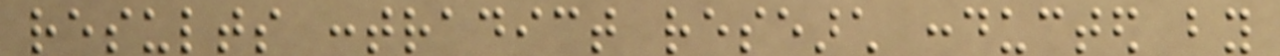results contradict research conducted by
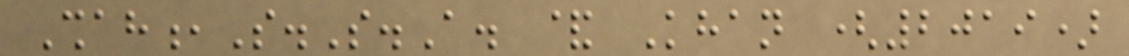Shah,S.S.A. & Khan (2019)
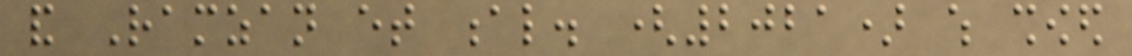and Ramzan et al. (2021) which showed
